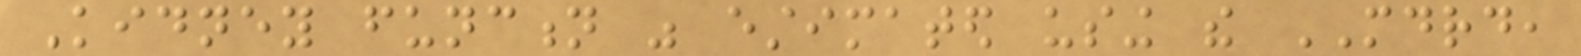Kidney function was estimated using the MDRD,
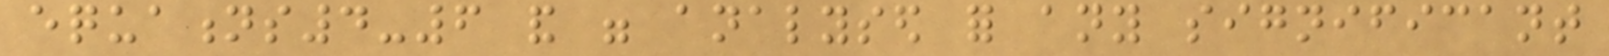equations4-6 and were analysed for any significant
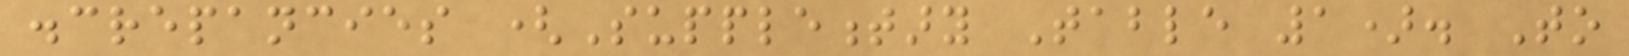discrepancies (Supplementary Table 1). To
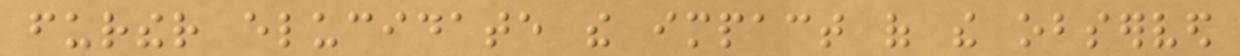further elucidate the impact of the observed
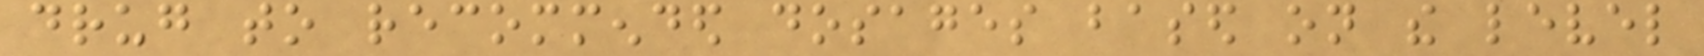drug to recommended dosages based on the level
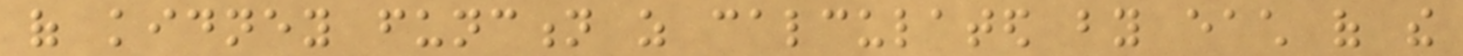of kidney function as calculated by each of the
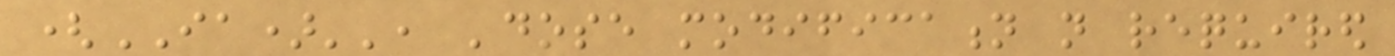(IA)'', 'dose modification not required
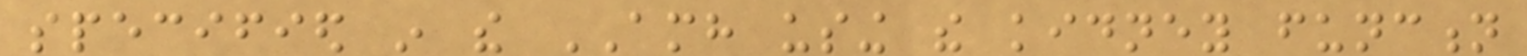specified in the AMH using the kidney function
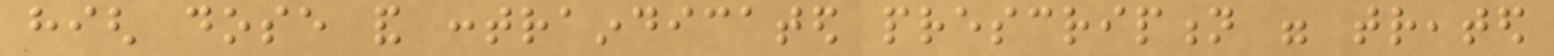high dose and contraindicated prescription were treated
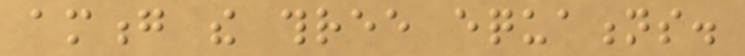among the three equations.
